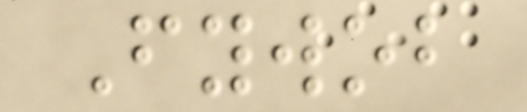Fywob
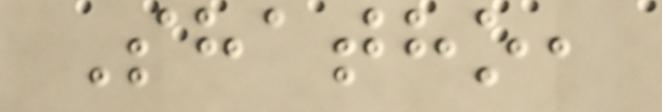Shatho,
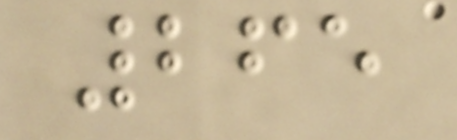265
